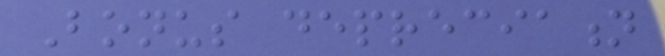Bonus depreciation
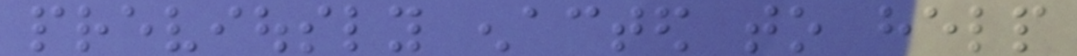previously enacted to help
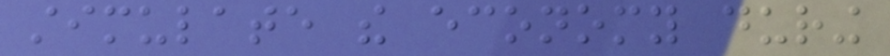stimulate the economy during
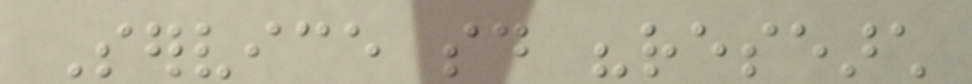Service said "research
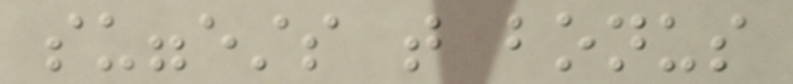suggests that bonus
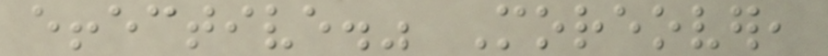effective." Moreover,
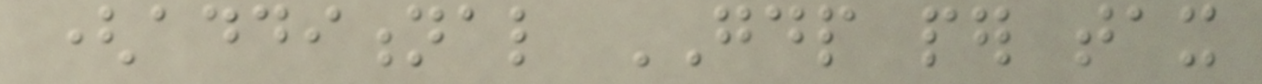(additional GDP per tax
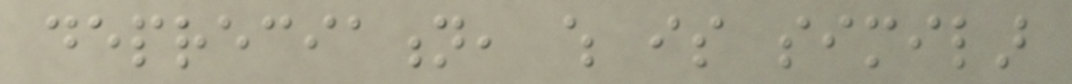depreciation, which is similar
